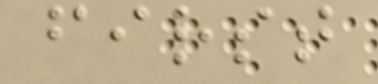first
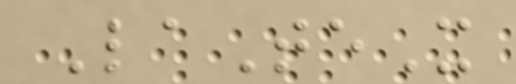LaTeX
